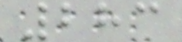283
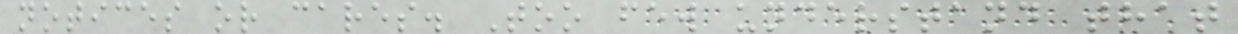notices or cares. Too few understand that
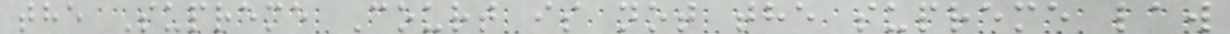the Supreme Court is not the supreme law
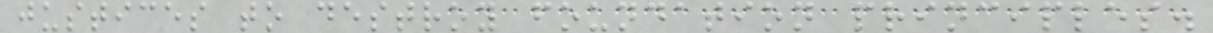justices to destroy foundation principles.
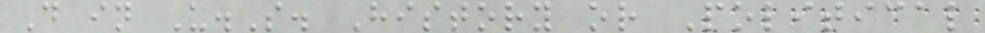D in U.S. History or Political
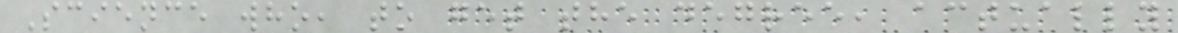Science who, to get the degree, actually
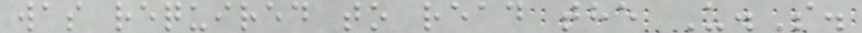was required to read the U.S.
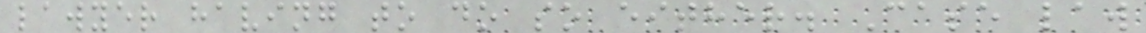lawyer having to do so either. Case law
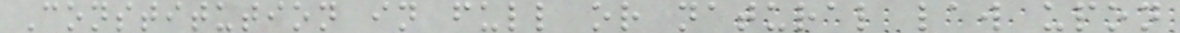Constitution in full or natural law upon
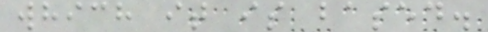which it is based.
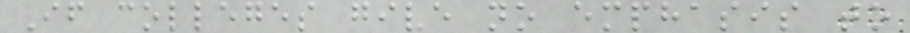If colleges give no emphasis to
